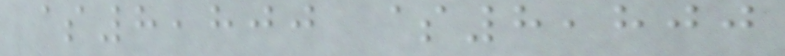$8,800 $8,800
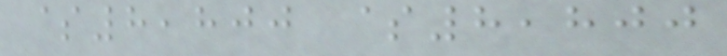$8,800 $8,800
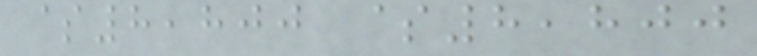$8,800 $8,800
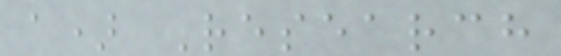a) Research
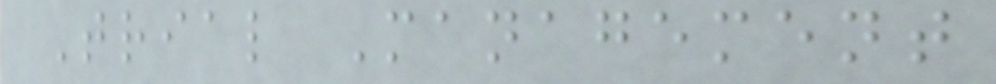Trial Management
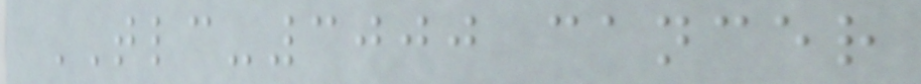TLC-3000 cancer
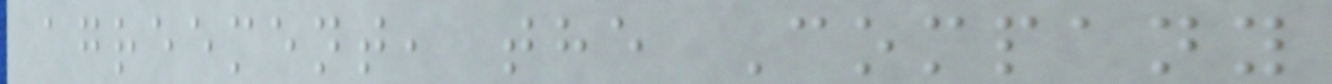agreement, the Company
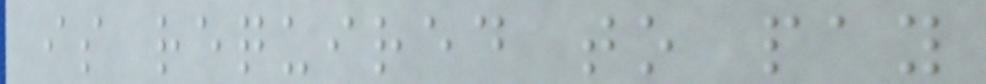is required to pay
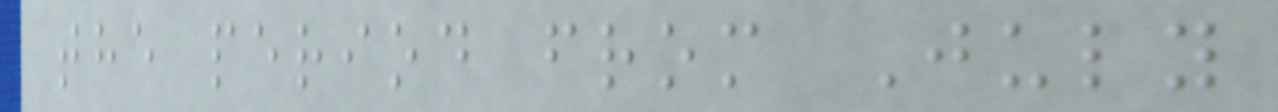the period from July
